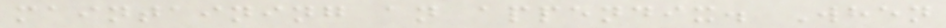maintaining an appendix. When
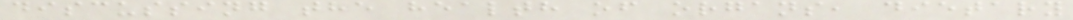discussing the health of organs, dietary
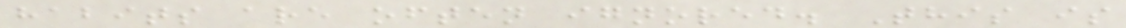habits are often ignored. This is
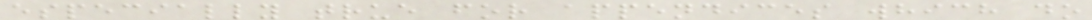especially true for appendices which do
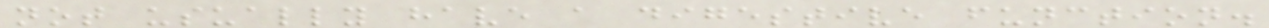not usually have a digestive function.
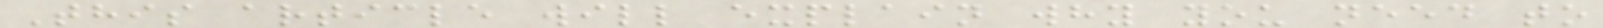This article will explain why you need to
